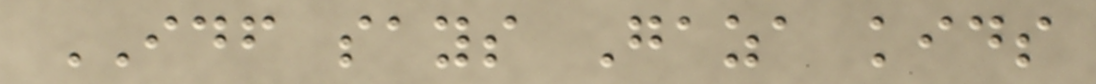IDF says Gaza kids
